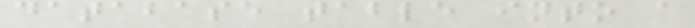database table into a
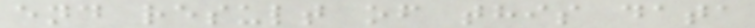end result of this data
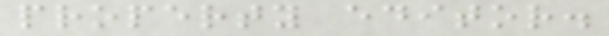property editor.
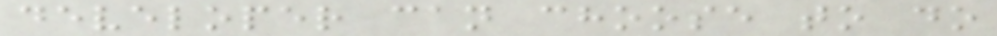developer can choose to do
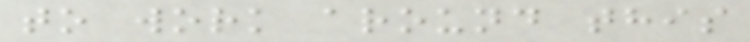to work around this
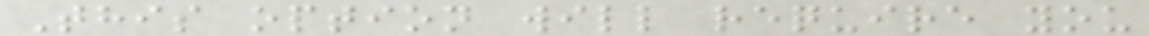This option will require you
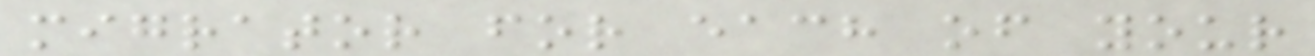migrator for each of your
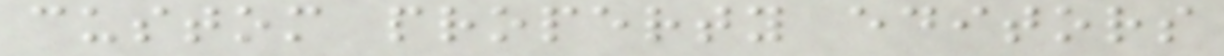custom property editors
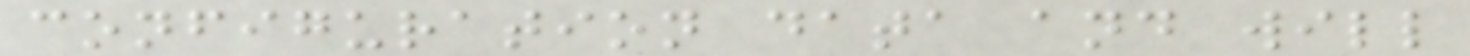configuration data and will
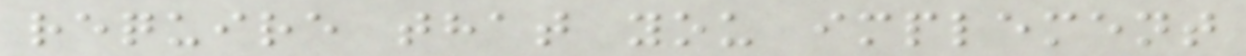require that you implement
